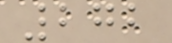272
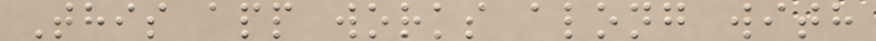This app works along with
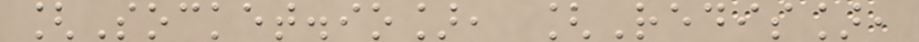[Socket.io], [Redis],
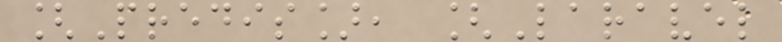[Predis], [Laravel
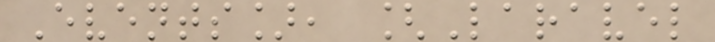Events], [Laravel
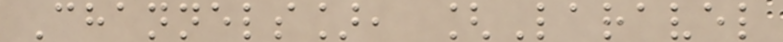Channels], [Laravel
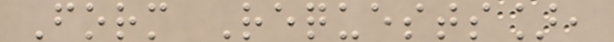Form Requests],
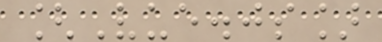[Vue.js]
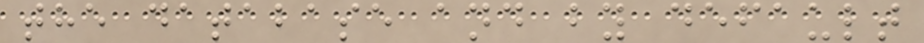the database and by default
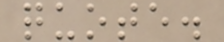quote.
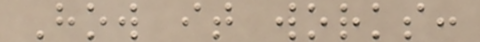How it works:
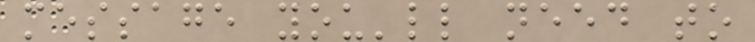message you'll need to
